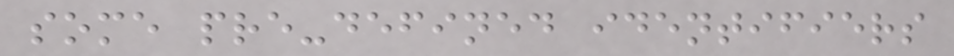some pre-defined identifiers
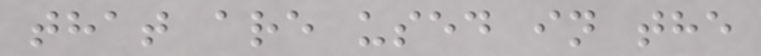that are used in the
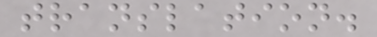translation.
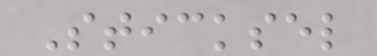Sticksel
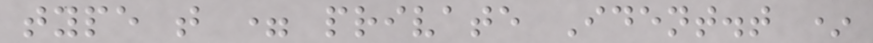type t = private Ident.t *
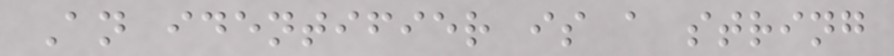An identifier is a string
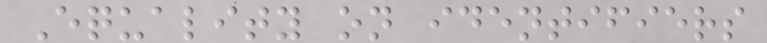Equality on identifiers
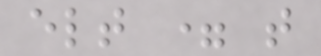elt = t
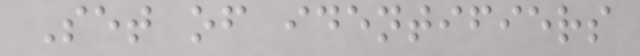Set of identifiers
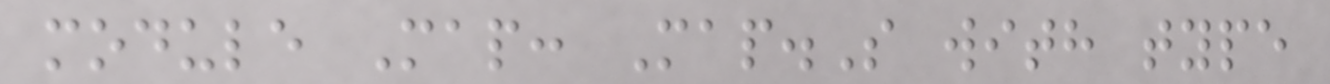module Map: Map.S with type
